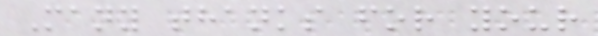Many thanks for your
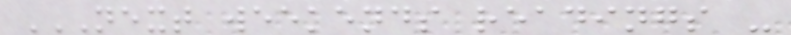NEXT WEEKENDS READINGS -
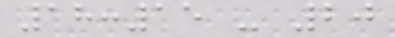18:15 - 20
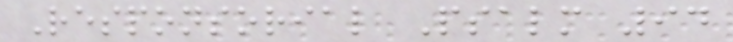Responsorial Psalm 94
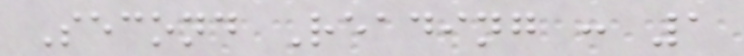Second Reading : 1
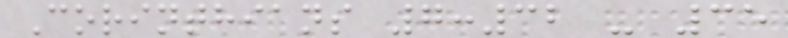Corinthians 7:32 - 35
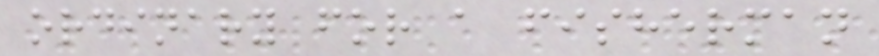ordinary for a fisherman
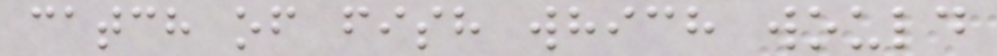catch of fish which would
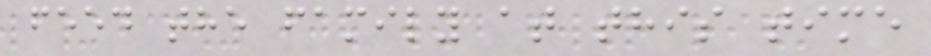feed the family at this time
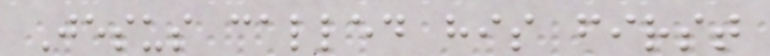Jesus called his first
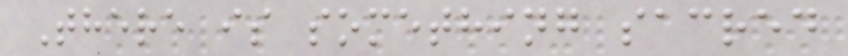There is something sacred
